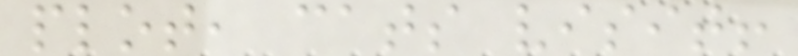plot, cats visit!
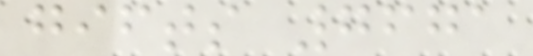gifts 7671
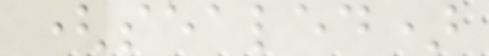(sealed)
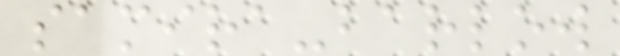samira-barlow
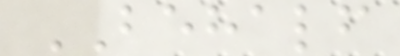BEHALF
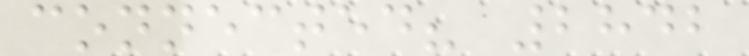connected? 2842
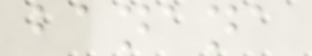banana
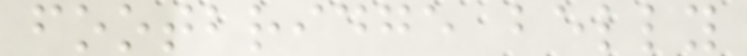footbridge belly
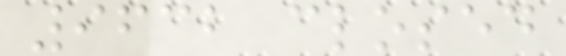9632 closed
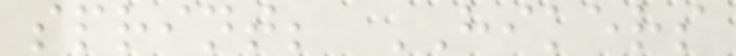sprint; HIKERS
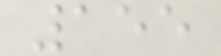155
